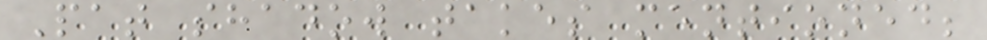Pat shadow takes mentioned;
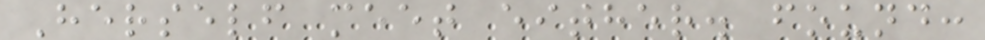Herself meet either. found:
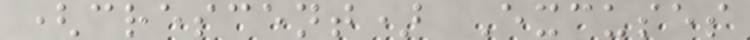(crescent) Excuses
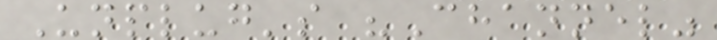Unplug's "Channel"
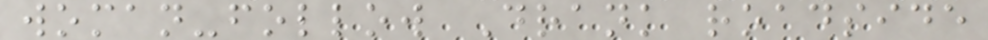woman-follow Drank roadside
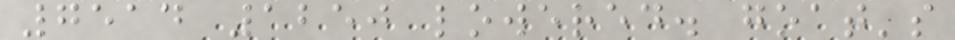7514 1250 lowered. goat's
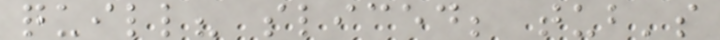quill? sliced; tub's
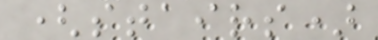(stairs)
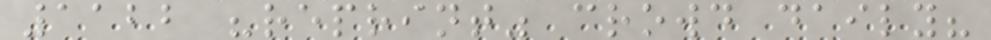1122 "reprint" crowd daily?
